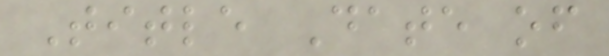Title Date of
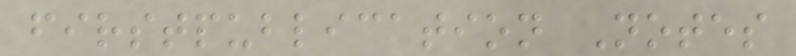firstpublication Notes
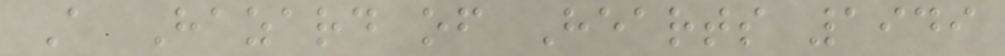A Hazard of Hearts 1949
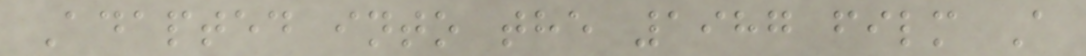Adapted into the 1987 film A
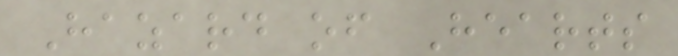Hazard of Hearts
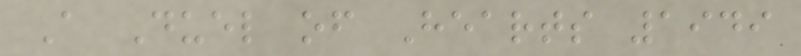A Duel of Hearts 1949
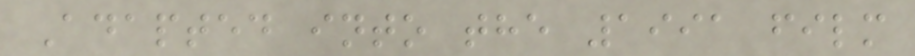Adapted into the 1991 film
